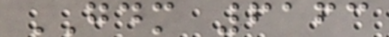GDM 6163
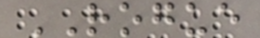ROGUE
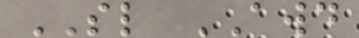SL AWD
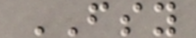FSY
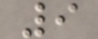9
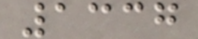1337
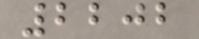2202
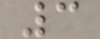3
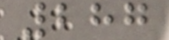287
